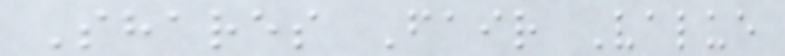Shares Fair Value
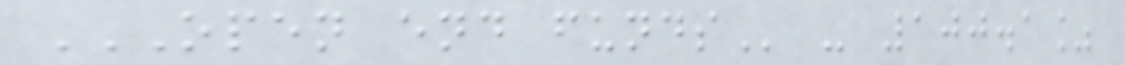OPEN END FUNDS - 100.1%
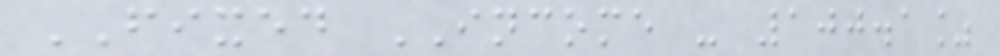FIXED INCOME - 100.1%
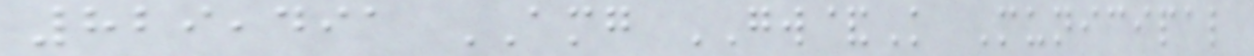829,491 AMG GW&K Municipal
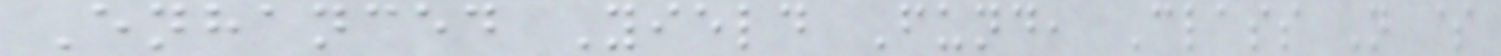Enhanced Yield Fund, Class N $
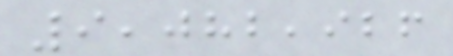9,082,926
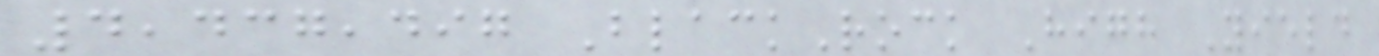4,437,497 BlackRock High Yield
